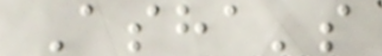Asha's
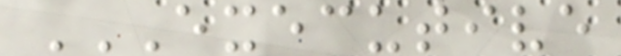EXECUTIVE
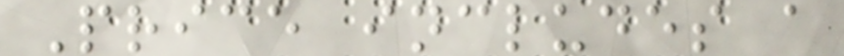Price includes a
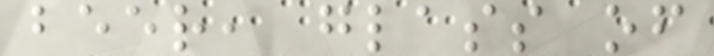beer, glass of
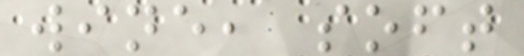wine, soft
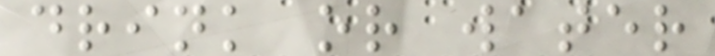drink or water
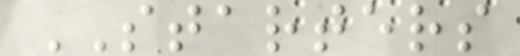STARTERS
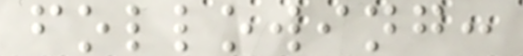following:
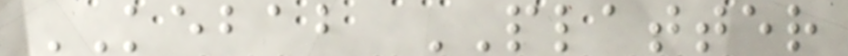KEBAB PLATTER
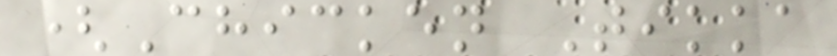(Chicken Tikka
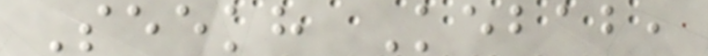Seekh Kebab,
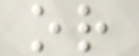or
